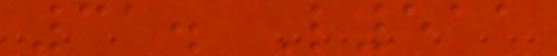31. L511
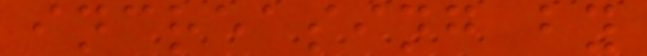increasing by
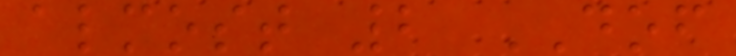almost 2 DOF
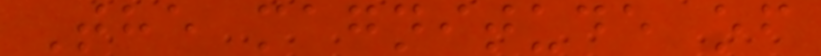The magnitude of
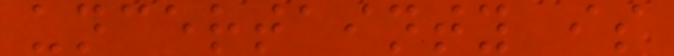uncertainty is
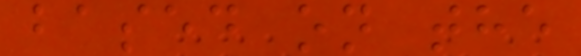based on the
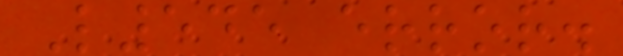L545 error.
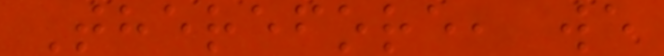Therefore, we
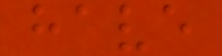have
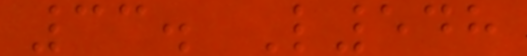33. L548
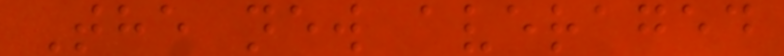The new averaged
